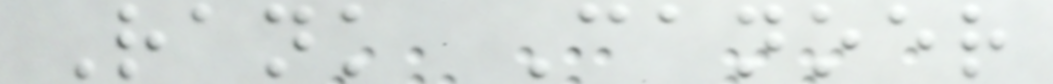Rank Canoer
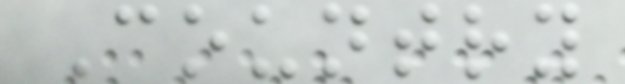Country
